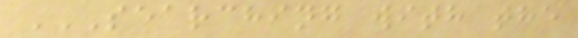SEARCHING WITH THE
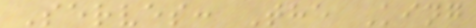Serves: The King
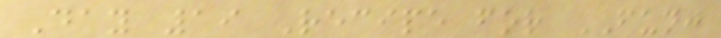Day 19 Recipe for FUN:
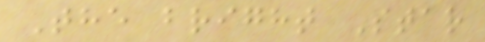The bright Star
